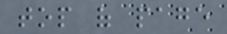top of page
